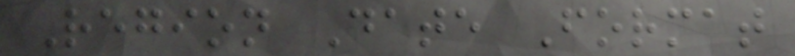Region Date Format
